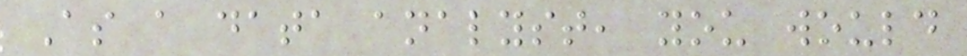As a data analyst, you would
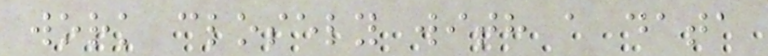work closely with a data
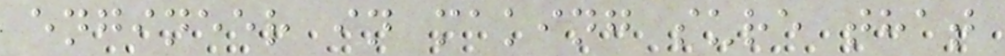engineer in making sure that
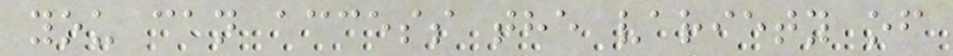you can access the variety of
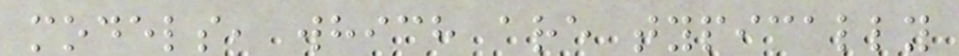models, which are typically
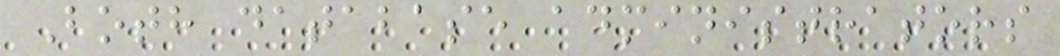Both database administrators
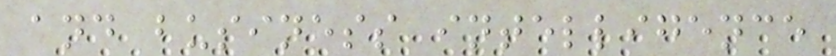and business intelligence
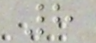8
